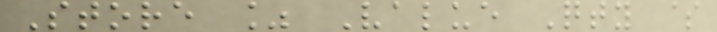Store % Value Qty $
